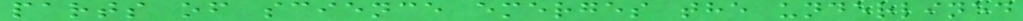parts of science emerges the underlined
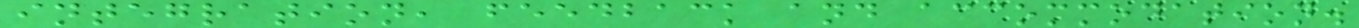integration, feedback and accommodation.
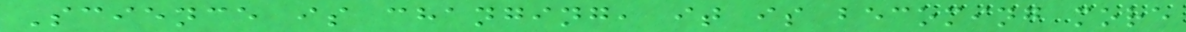Science is changing, it is becoming more
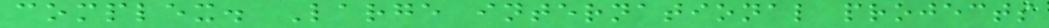complex. Large international projects
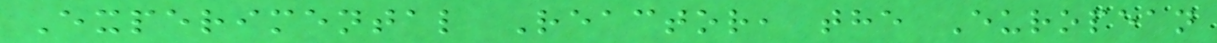Experimental Reactor, the European
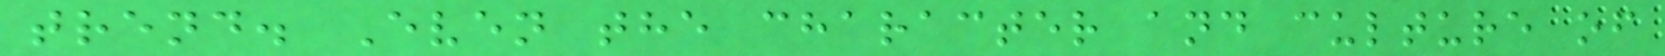trend. Even the character and culture of
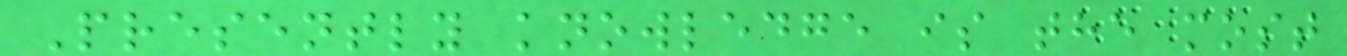Presently knowledge is the most
